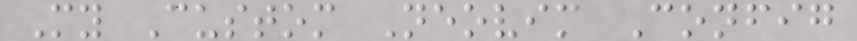My Custom Neovim Config
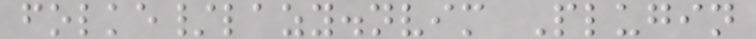folke/lazy.nvim Plugin
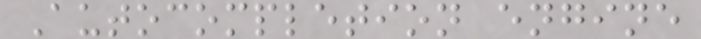Autocompletion engine
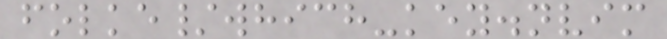folke/which-key.nvim
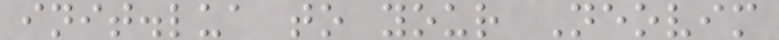init.lua to your Neovim
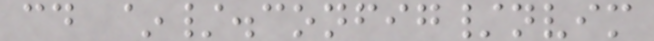cd ~/.config/nvim
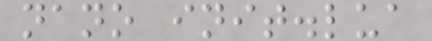nano init.lua
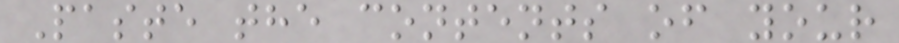Paste the contents of your
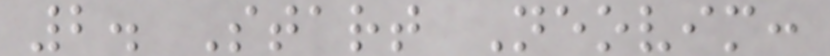2. Start Neovim:
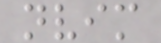nvim
